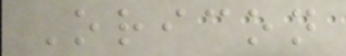Oricon
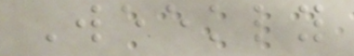Weekly
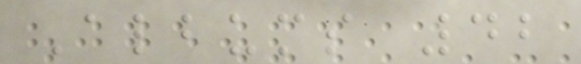Albums 42
